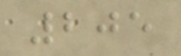205
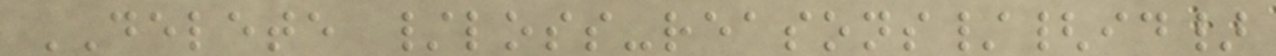DELETE /loss-reasons/{id}
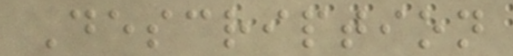Description
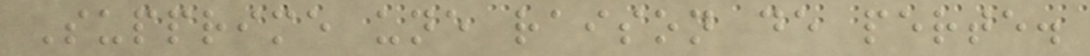Supprime une raison de perte.
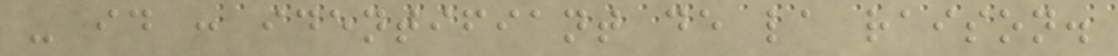- id : identifiant de la raison.
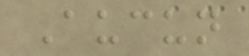Aucun
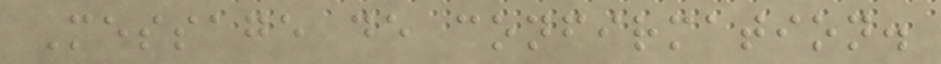Message de confirmation.
